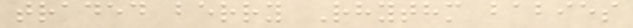traded berry Rhythm babies
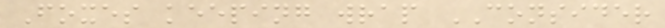Foxes keeping wrap CONSIDER
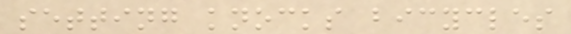setting knocks bicycles
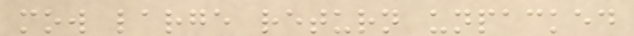mow large return unpacked
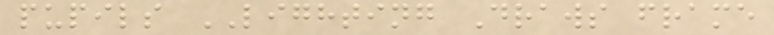pupils LIGHTING Draws frame
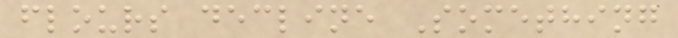flours decline Something
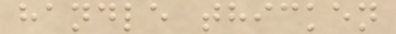handle thicken
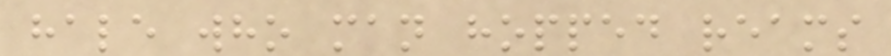hale who man hopped reams
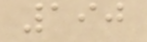190
